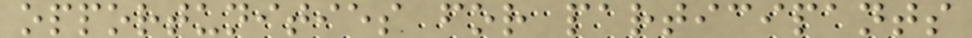opportunities for participants
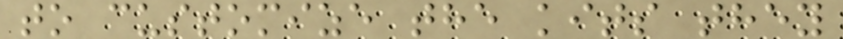to customize the kits they
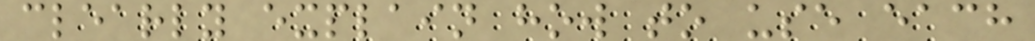clearly explain how to use each
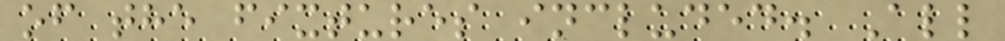of the fixtures included. All
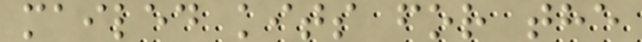mailed kits for the
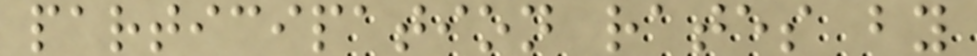participation rates by
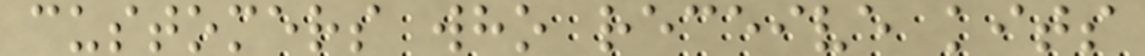customers who receive kits
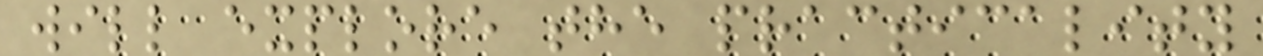will explore the practicality
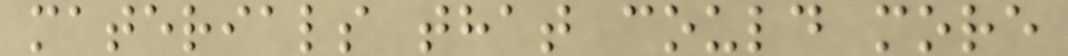materials that could more
